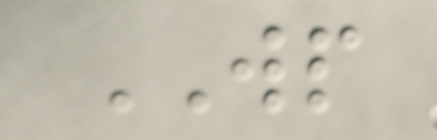WP
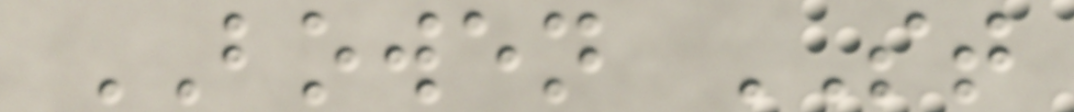BOWEN ST
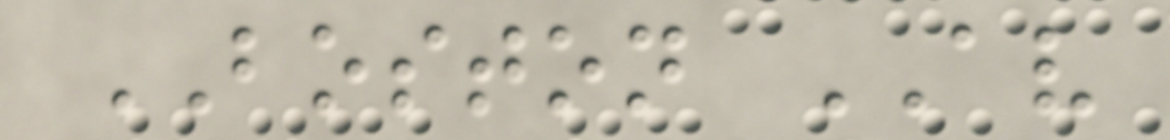BOSTON AV
